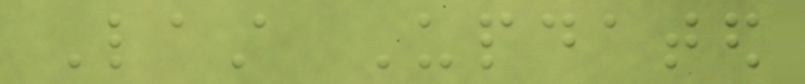Last Updated
